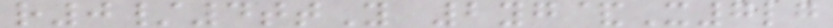r0/4ttY 2yg&X7lg
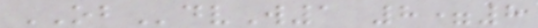OBdvW1 8=8
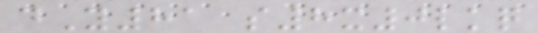dY81 s8x0lkq
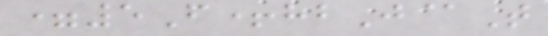=5F+hbJ@T
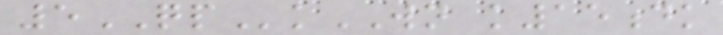5QPkWN k15dk
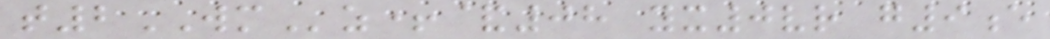t2WMz+&08 yx0vr g9e
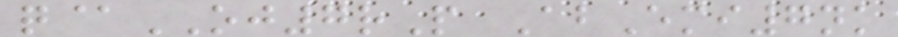q@OJ7rP AbEmi7nk
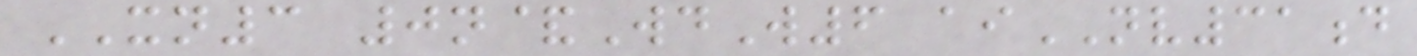XN3 0n&WdW6 aiNV31d
